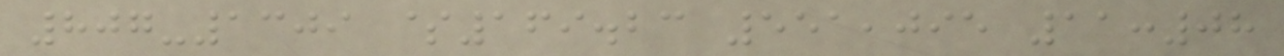807-1309 $169.23 551,095 11:08
